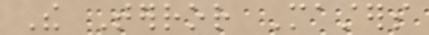The Terror Masters
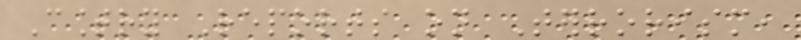Country Reports on Terrorism,
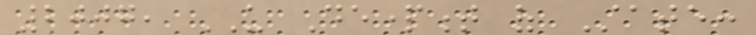2007, US Department of State:
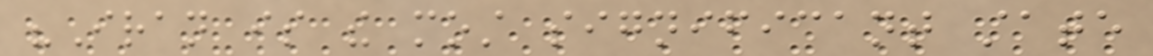"Iran is the most significant state
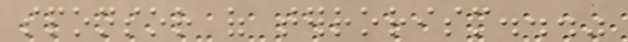sponsor of terrorism..."
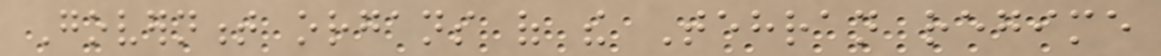Government organs of the Tehran regime
